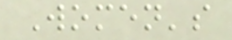Women's
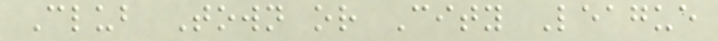Club Town or City League
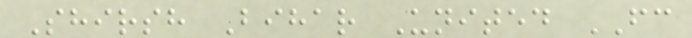Shirsh Bihar United FC
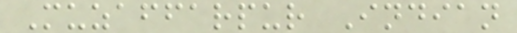Muzaffarpur Indian
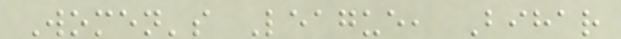Women's League, Bihar
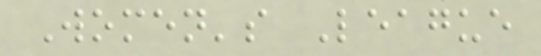Women's League
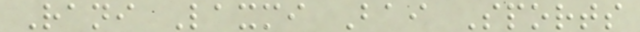Rani Laxmi Bai Sports
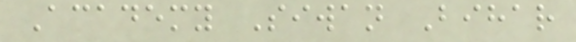Academy Siwan Bihar
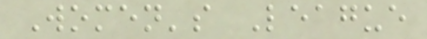Women's League
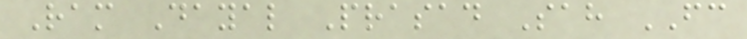Ram Dayal Prasad Sah FC
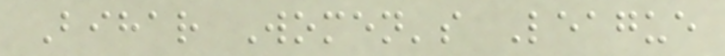Bihar Women's League
